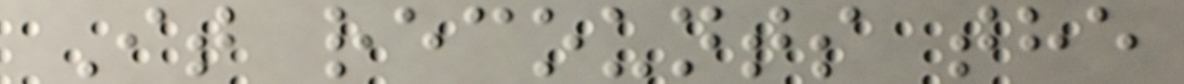It recounts the
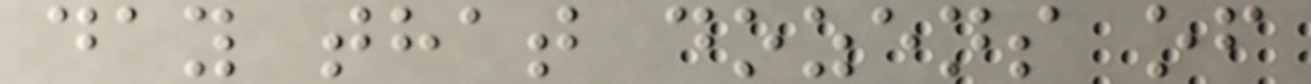day that dozens of
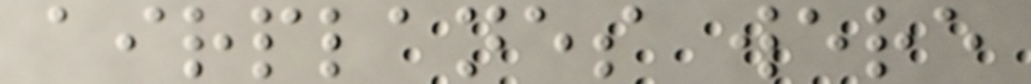airplanes were
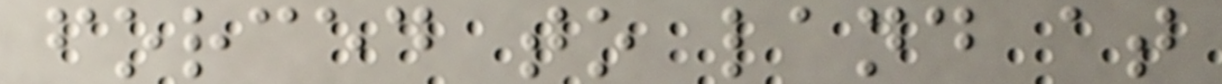forced to land at
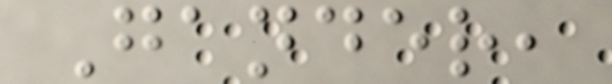Gander,
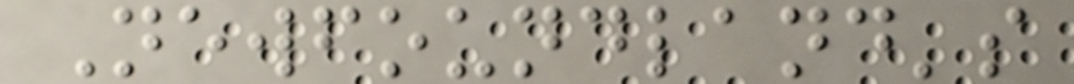Newfoundland's
